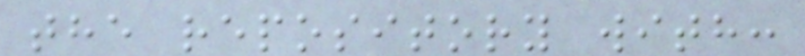the repository with:
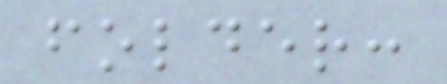folder:
